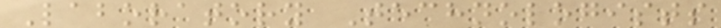Laboratory Technologists
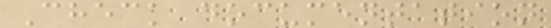Check documentation
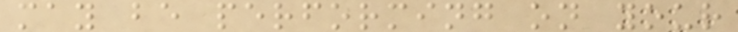may be performing on your
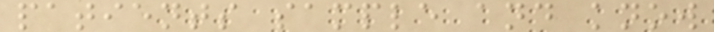patients sample and know
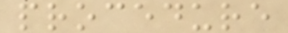procedure
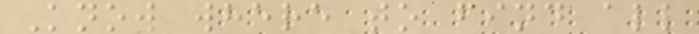Know where to find all
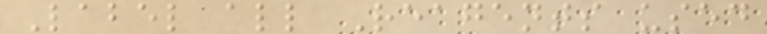Label all Reagents used
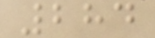284
